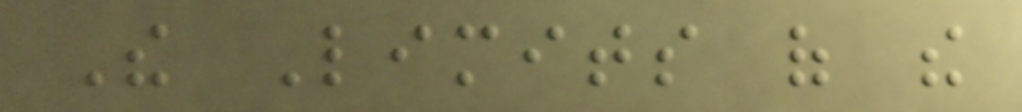The Limits of the
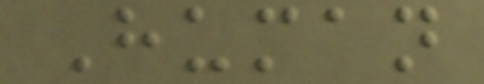Human
